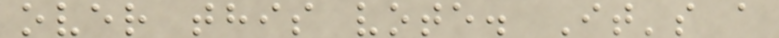over this vote. It's a
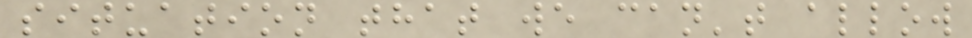situation that we can't allow
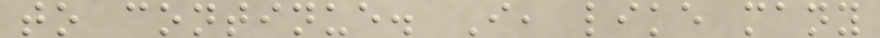to continue. I, like many
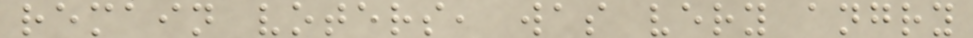remain voters, was very angry
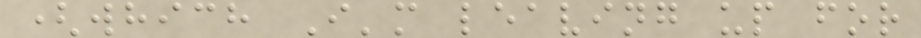(which I'm leaving up for
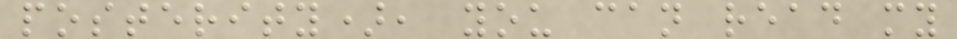posterity), you can read my
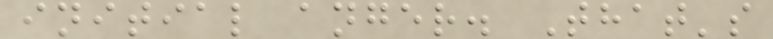initial anger. That's
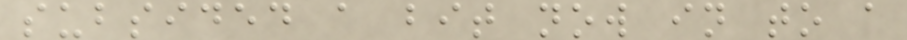subsided a bit now in to a
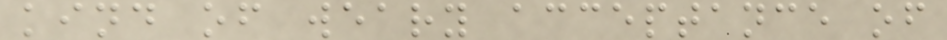kind of weary acceptance of
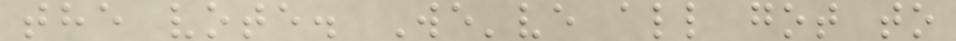the vote. We've all got to
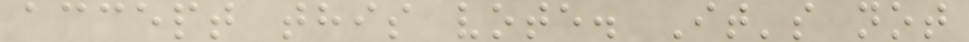accept this vote. It's not
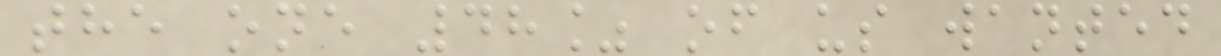the one 48% of us wanted
